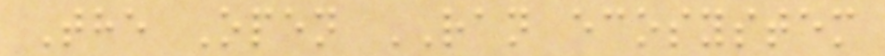The Open RAN ecosystem
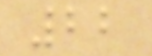22
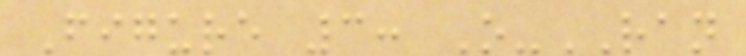Figure 3: O-RAN
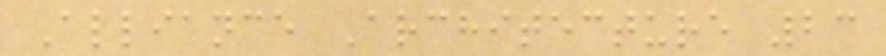Alliance Architecture 23
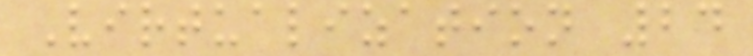Virtualization 24
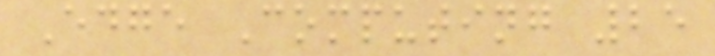Edge Computing 25
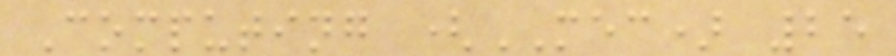Computing (MEC) 25
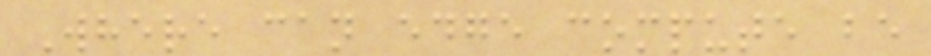Where can edge compute be
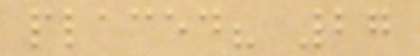placed? 27
